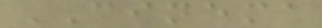CINEMA
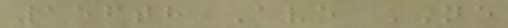156th Ave NE
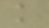k
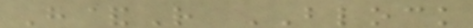H&R BLOCK
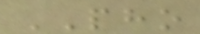PHO
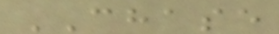CHASE
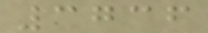3736
